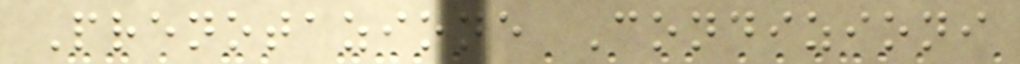Prenotazione Condizioni
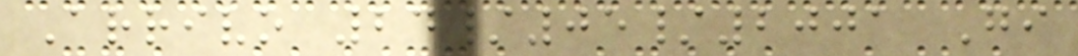Arrivo 24/05/2001 Gi
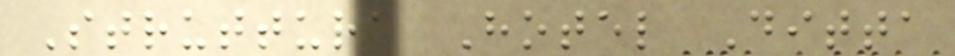Struttura Hotel Ditta
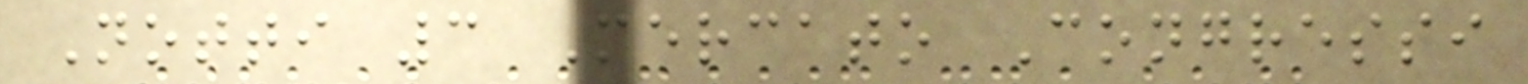Notti 3 Mercato Congressi
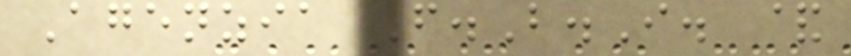Agenzia F.B.I. &
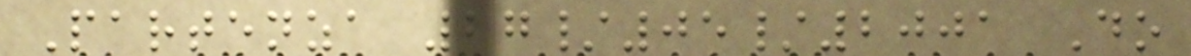Partenza 27/05/2001 Do
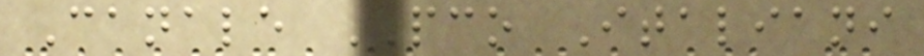Canale PCO Italiani
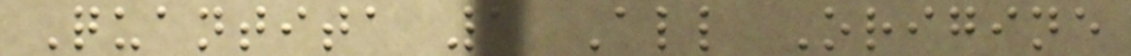Quantita 1 All Origine
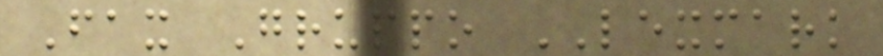Fax Gruppo LEXMARK
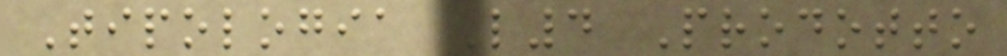Tipologia L4 Prodotto
